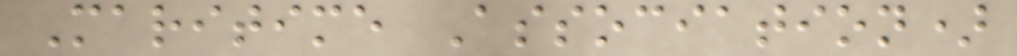Maritime Association)
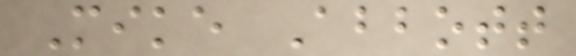Mike Abbott
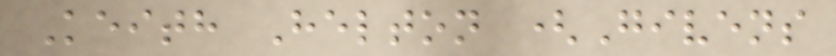Keith Helton (Givens
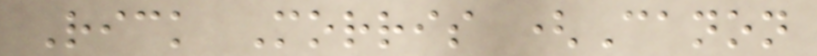Rick Morris (Canon
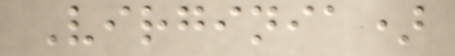Virginia)
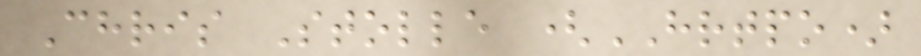Chris Stolle (HRTPO)
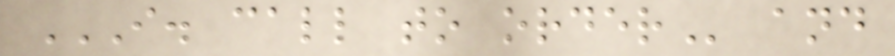I. CALL TO ORDER and
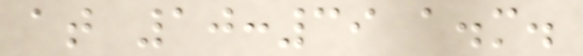at 10:39 a.m.
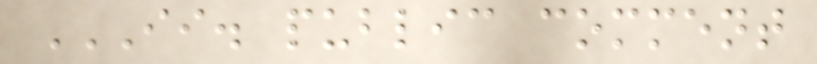II. PUBLIC COMMENT
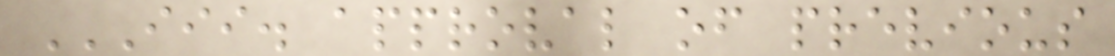III. APPROVAL OF PREVIOUS
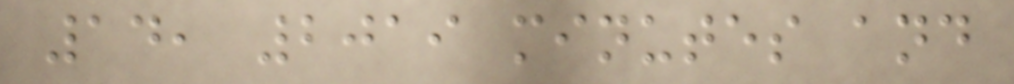14, 2019 minutes and
